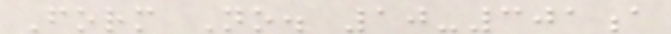Form No. 10-301a
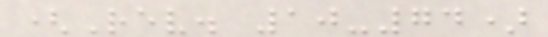(Rev. 10-74)
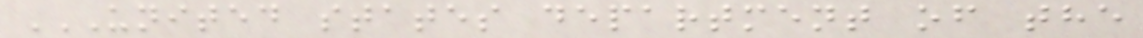UNITED STATES DEPARTMENT OF THE
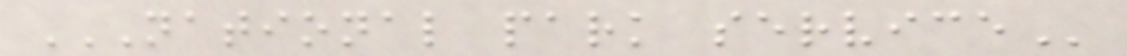NATIONAL PARK SERVICE
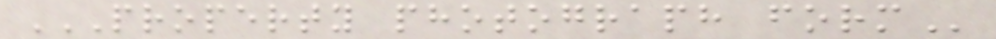PROPERTY PHOTOGRAPH FORM
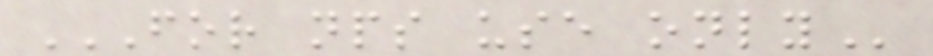FOR NPS USE ONLY
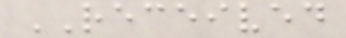RECEIVED
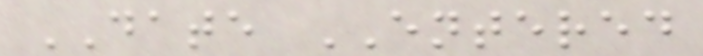DATE ENTERED
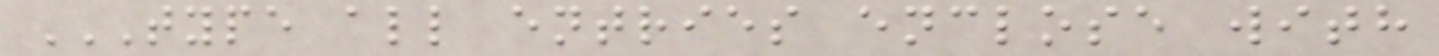TYPE ALL ENTRIES ENCLOSE WITH
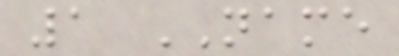1 NAME
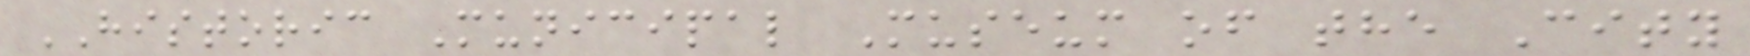HISTORIC Municipal Museum of the City
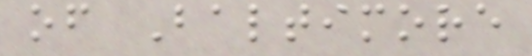of Baltimore
